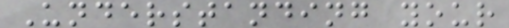Understanding your
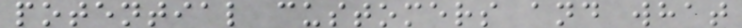potential customers and what
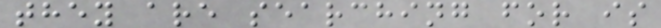they are searching for is
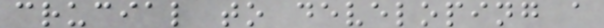crucial to developing a
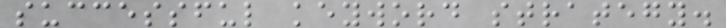successful keyword strategy.
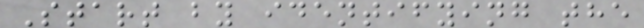Start by identifying the
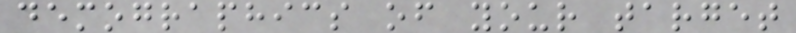demographics of your target
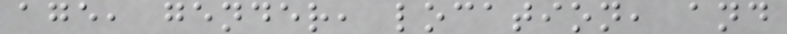age, gender, location, and
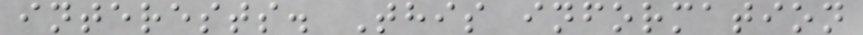interests. This information
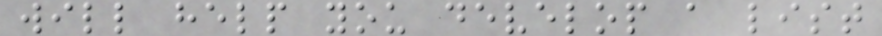will help you develop a list
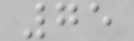75
